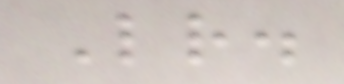Letter.
